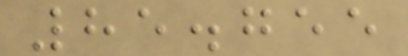85.755
